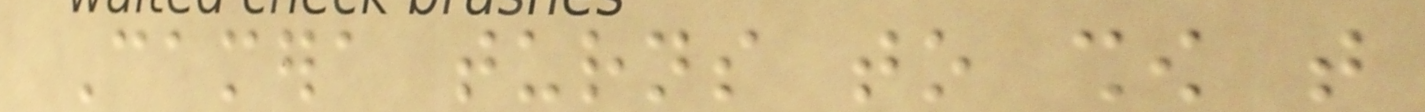Camera turns to show that
